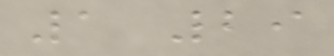1 29
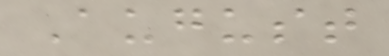August
